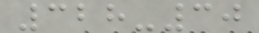328-30
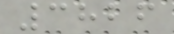3826
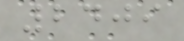2409
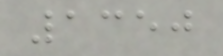1350
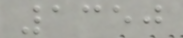1350
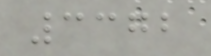3372
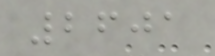2601
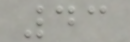43
